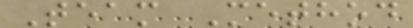Team Method
